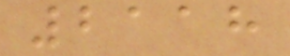2118
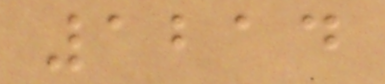1214
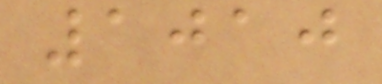1010
